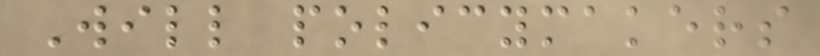Will policymakers
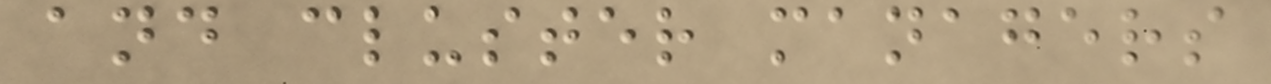and cluster managers
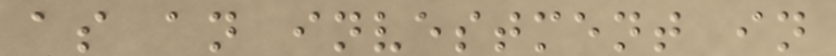as an investment in
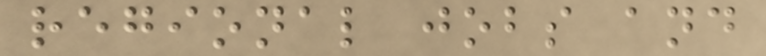regional jobs and
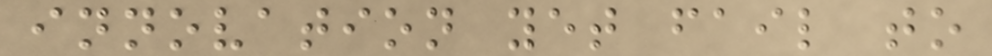innovation yet fail to
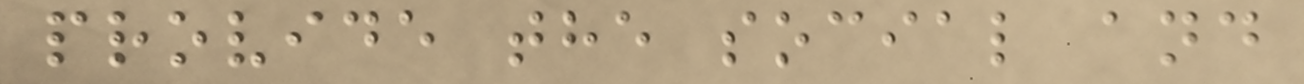provide the social and
